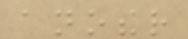another
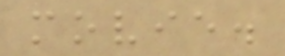movie.
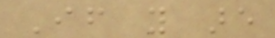If you are
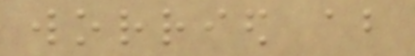worried about
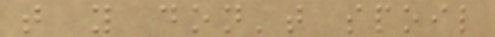that you don't spoil
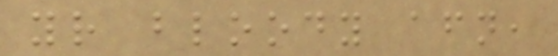your bloody afternoon,
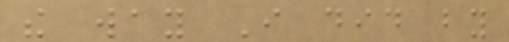the way I did by
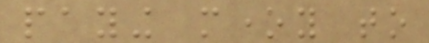paying money to
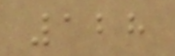128
